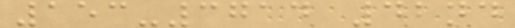153-3714 42nd
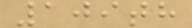109th
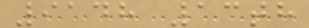9148 13th
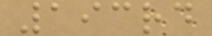193rd
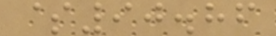$90.86
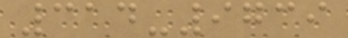314-9739
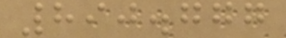890.777
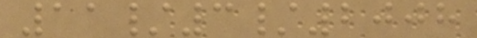11/3/2008
